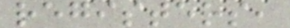registers,
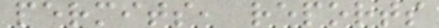permits, reports
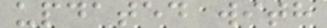updated with
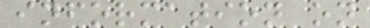information on
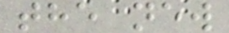the new
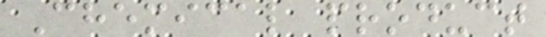Chemical product
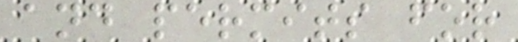and permits for
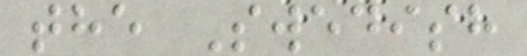the Swedish
